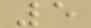5
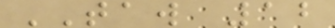TAW 12
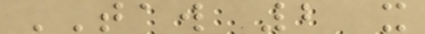TAW 2 x
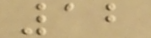12
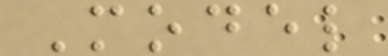Model
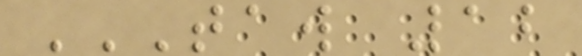TAW 12
